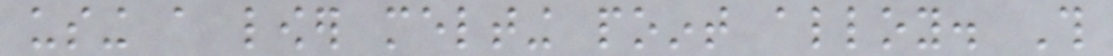using a lower melting point alloy. This
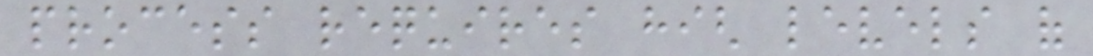process requires high levels of
